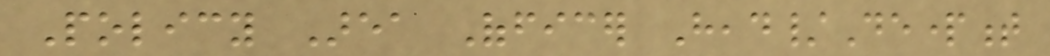Policy Area Officer Head/Department
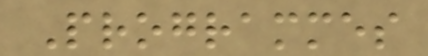Programmes
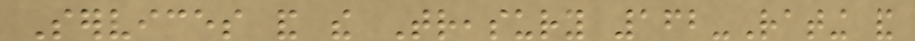Services and the Treasury 162-Rating and
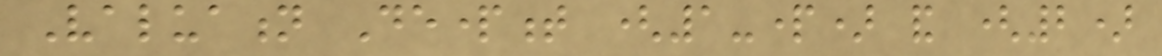Valuation Department (1-part) and (2)
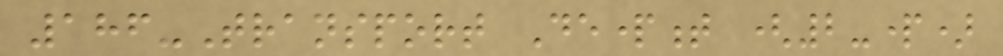186-Transport Department (2-part)
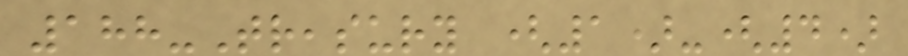188-Treasury (1)-(4)
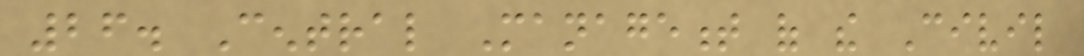26. Central Management of the Civil
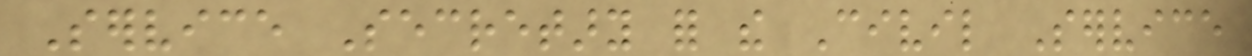Service Secretary for the Civil Service
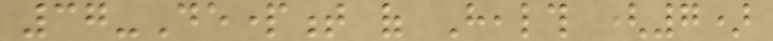37-Department of Health (7)
